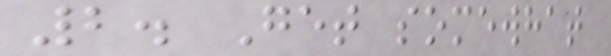2. Get somewhat
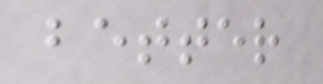better
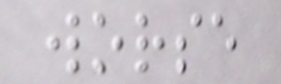worse
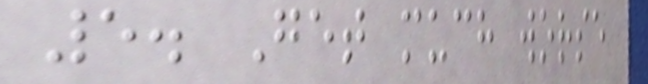5. Get much worse
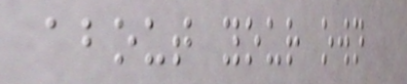about your own
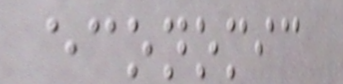economic
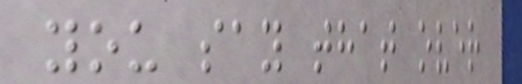you say that over
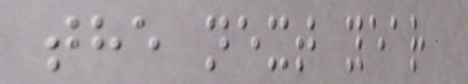the next year
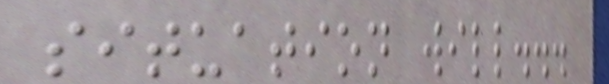situation will...
